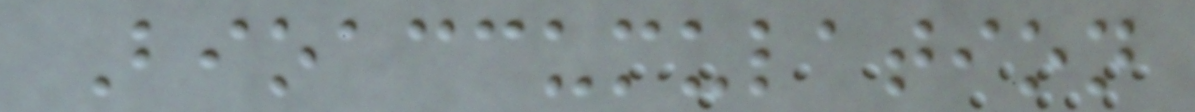Bioaccumulation
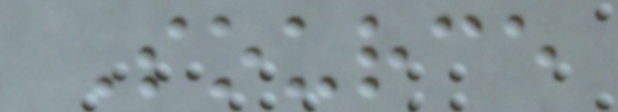Source
